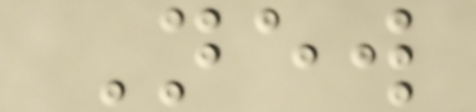New
